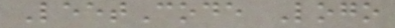LeetCode Logo
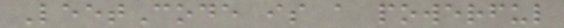LeetCode is a powerful
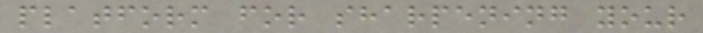platform for sharpening your
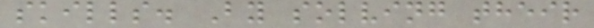skills. By solving their
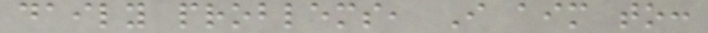daily problems, I aim to:
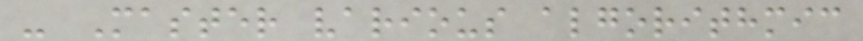- Master various algorithmic
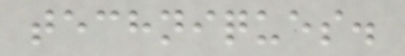techniques.
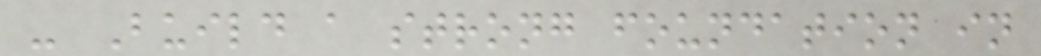- Build a strong foundation in
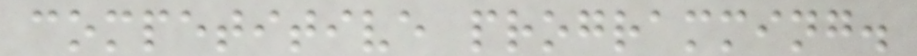competitive programming.
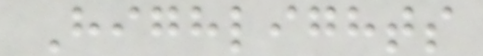Highlights
